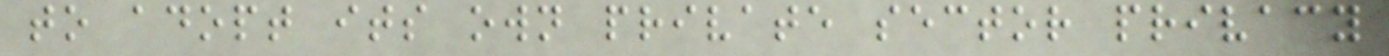to adopt its own private sector privacy
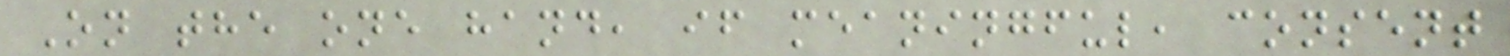On the one hand, if meaningful, consent
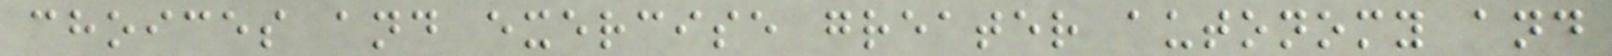choices and exercise greater autonomy and
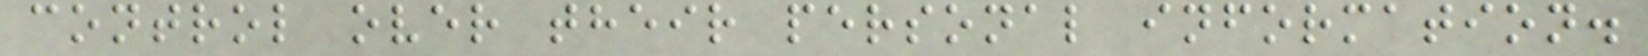control over their personal information.
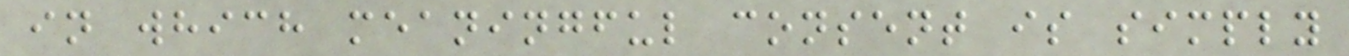in which meaningful consent is simply
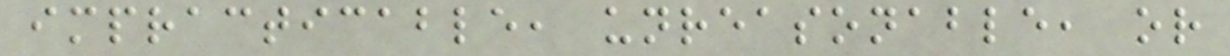impracticable, unreasonable, or
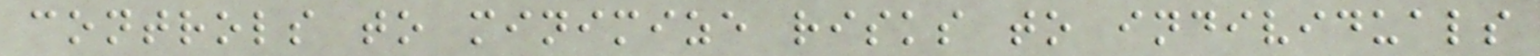controls to minimize risks to individuals
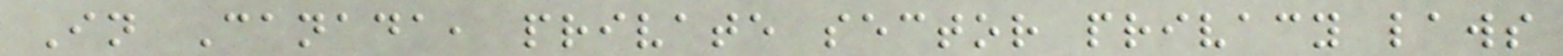In Canada, private sector privacy laws
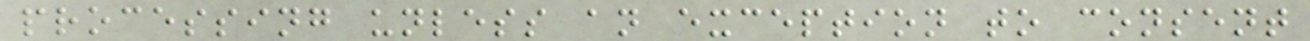processing unless an exception to consent
